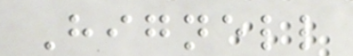Hignell
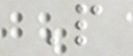P
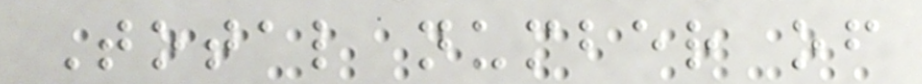Total number of
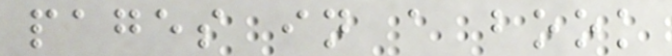pages in a book
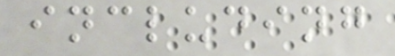including
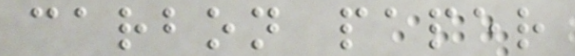carbon paper
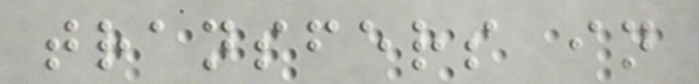transfers in
